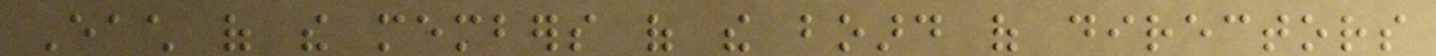Each of the members of the board of directors
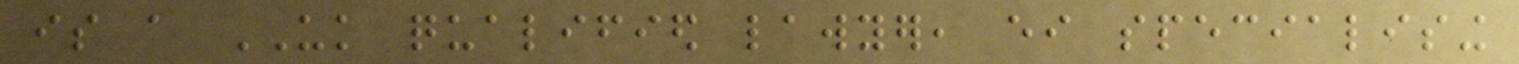is a UK qualified lawyer, either specialising
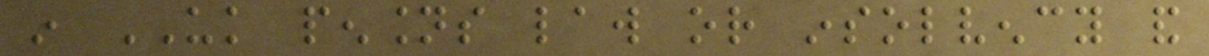in UK pensions law or insolvency and
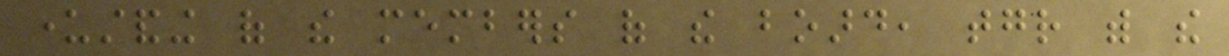understanding of the members of the board, together with the
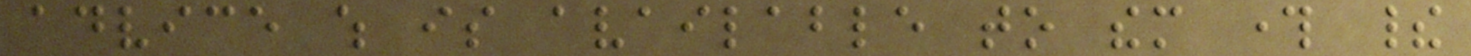advice which is available to them through their
